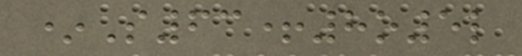*S63+8o5l
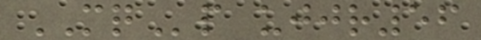MQp ujjr56
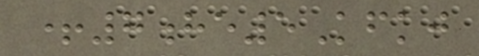+7he5Kfkj
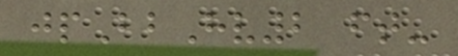jpBbHv2 ft-
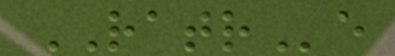RATRe
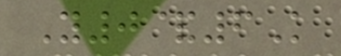Y0&6K
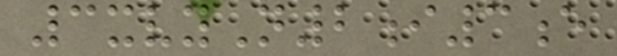3xvyN2i3e
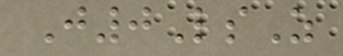J0LsZ
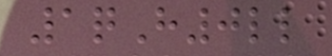1qH0ll
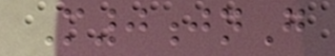M0jnG
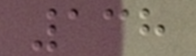138
